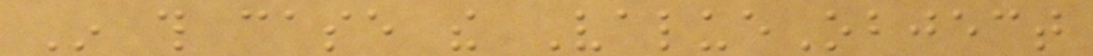In this case the ValueObject
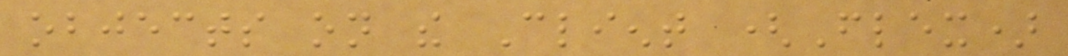objects on the Client (Flex)
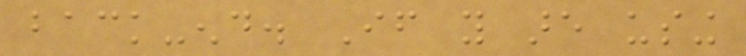back-end. If you are using
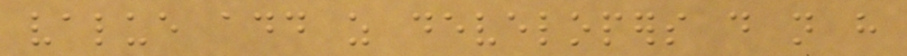value add as developers do not have
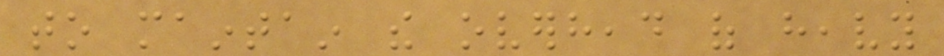to maintain the overhead of heavy
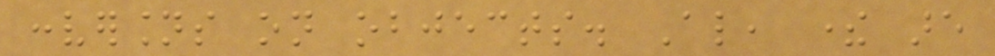conversions on objects. Also, there are
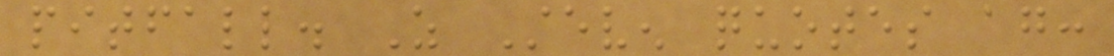pitfall. As Steven quotes again:
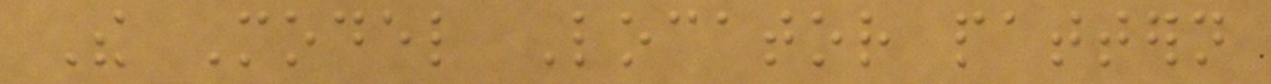The Model Locator pattern
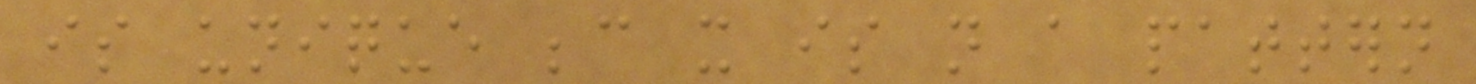is unique because it is not a pattern
